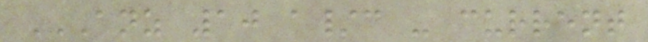ANZ 10 A/C - CURRENT
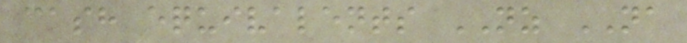cash equivalents NZ NA
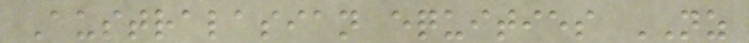Australasian equities NZ
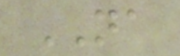NA
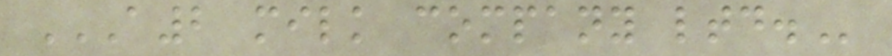A2 MILK COMPANY LTD.
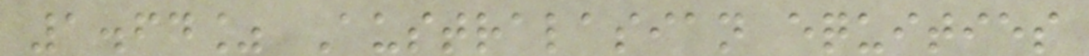1.64% Australasian equities
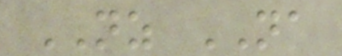NZ NA
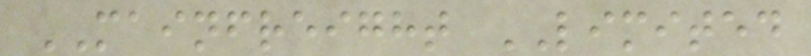MAINFREIGHT LIMITED
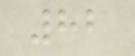82
